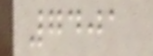7401
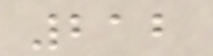212
